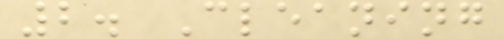2. Cleaning
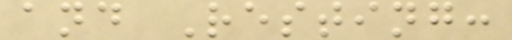and Resting:
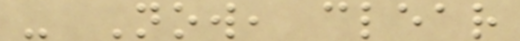- Now, clear
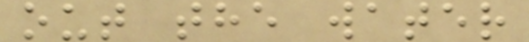out the water
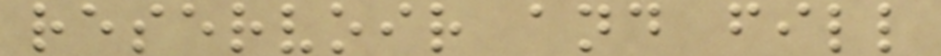reservoir and fill
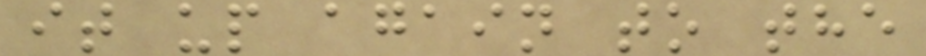it up again to the
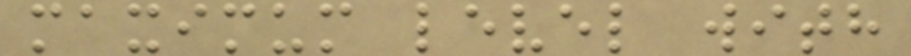maximum level with
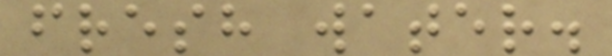fresh water.
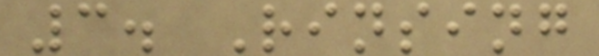3. Rinsing
